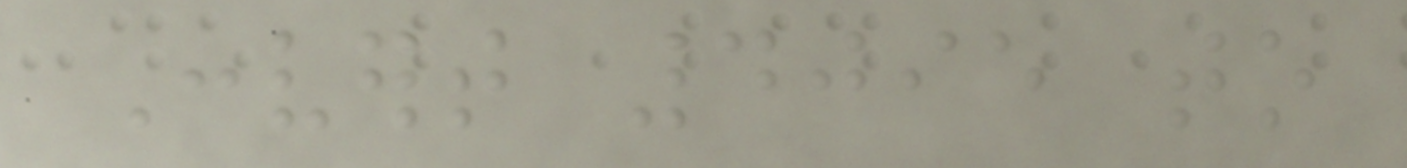Convert 4095 to
